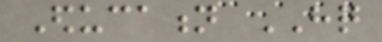Education HQ
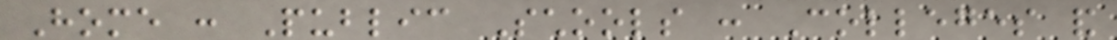Home : Public Schools : Colleges and
